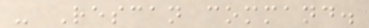- Rescan command.
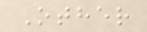Other
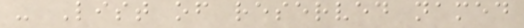- List of reserved named
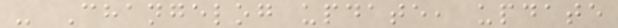- Changelog update, update
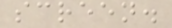screen.
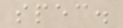spec.
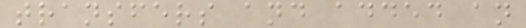transfers and added an
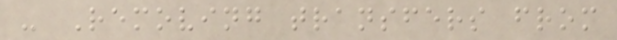- Removing transfers from
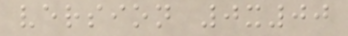version 0x00
